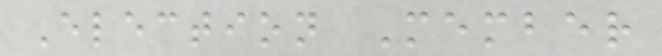Election Member
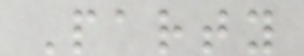Party
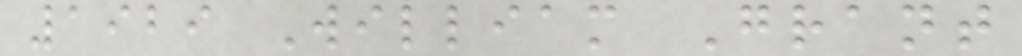1929 William Grant
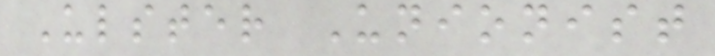Ulster Unionist
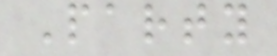Party
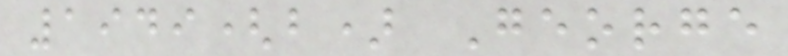1949(b) George
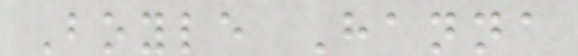Boyle Hanna
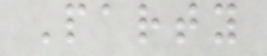Party
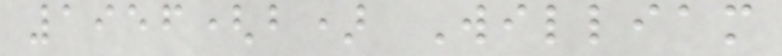1956(b) William
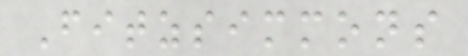Fitzsimmons
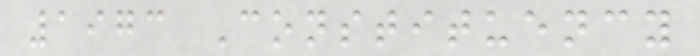1973 Constituency
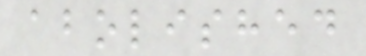abolished
